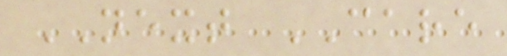NEXT CARE
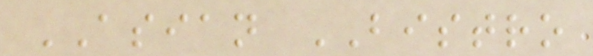ASIAN BISTRO
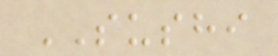SUSHI
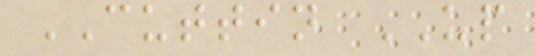CUTTIN UP
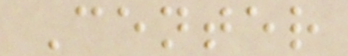Center
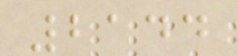2144
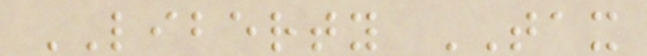LIBERTY TAX
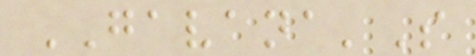GAVANA'S
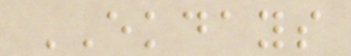EKDAYS
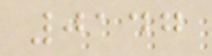0147
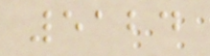5124
